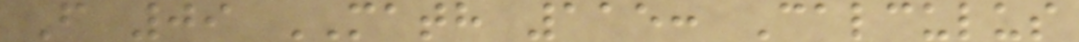F 09 MATH 115: Calculus
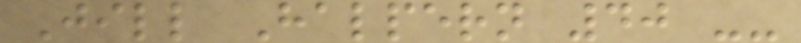Jill Halpern 40 --
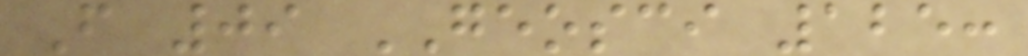F 09 GEOSCI 125:
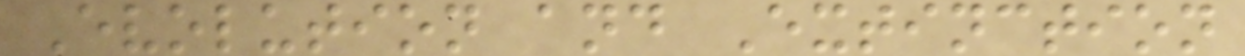Evolution and Extinction
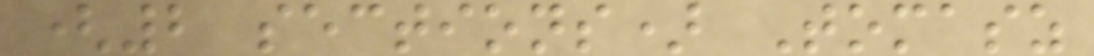(2 sections) Tomasz
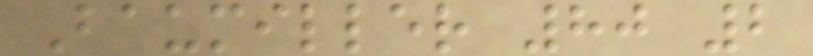Baumiller 80 2
